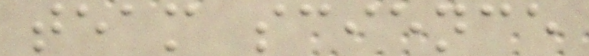team science
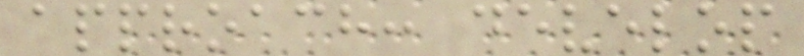approach: develop
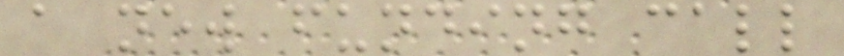a new funding call
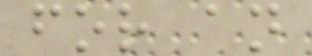for an
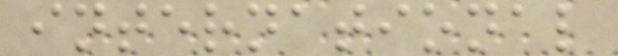international
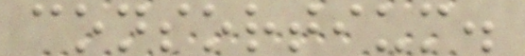consortium.
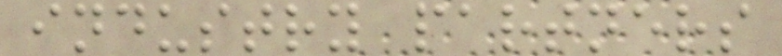industry partners
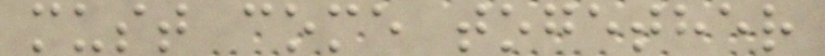must come together
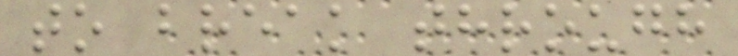to break through
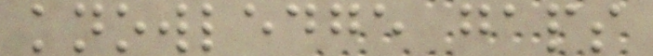knowledge gaps
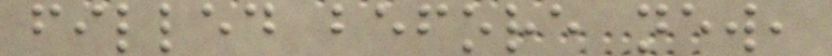filled before new,
